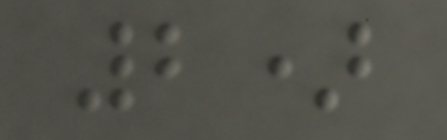2)
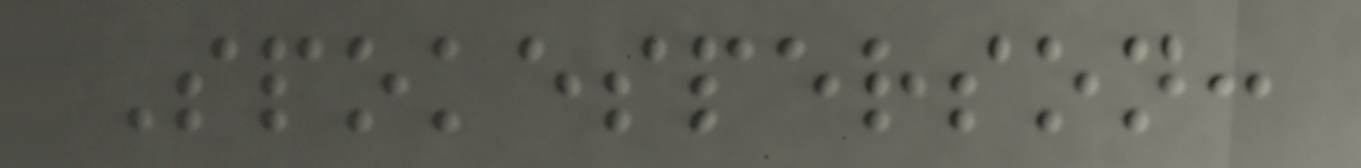Spokesperson:
